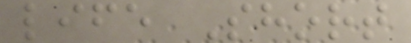life Short
